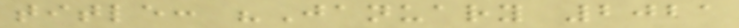title: "January 2021
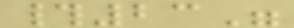#23"
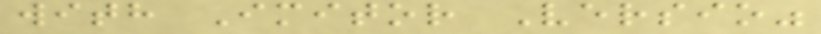with Imitor Versio"
